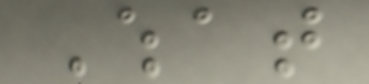What
